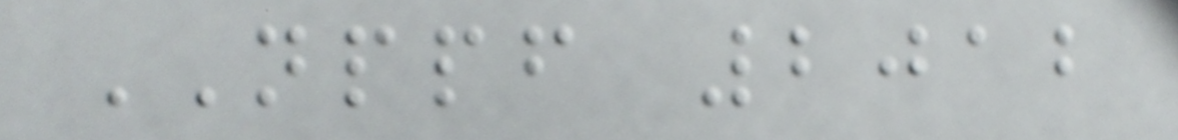NPPF 2012
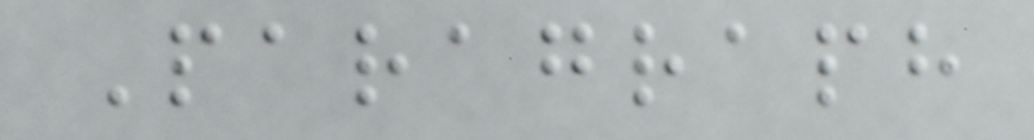Paragraph
